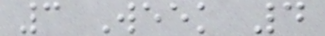3 Week 4
